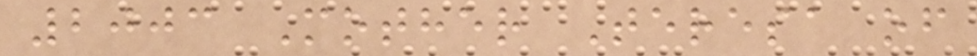2003 Mother Teresa of
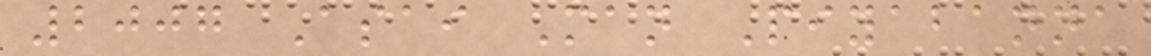2007 Asai Man Piyabanna
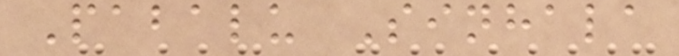Pabalu Sinhala
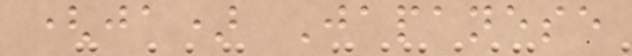(ja) Japanese
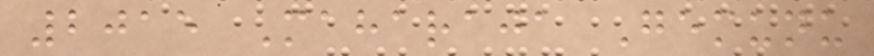2015 Maharaja Gemunu
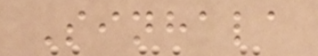Sinhala
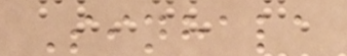Sinhala
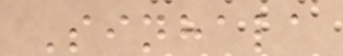Sinhala
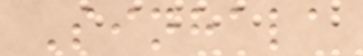Sinhala
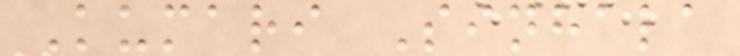Kumari Sinhala
